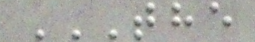THE
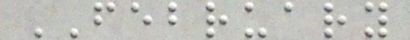FEBRUARY
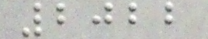2022
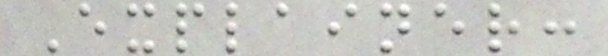Explainer:
